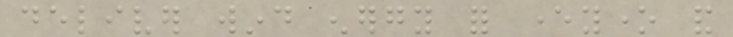deliver wind energy for everyone and
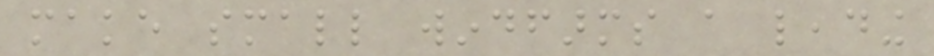make small windfarms a leading
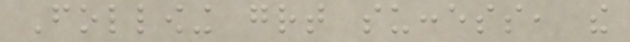Following great success, the
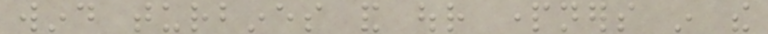wind turbines and our partners in the
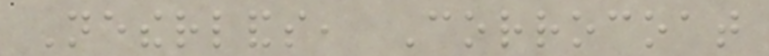Netherlands, Corrocoat
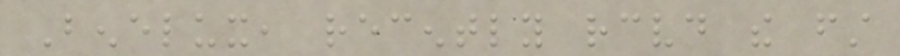Benelux, recently received the first
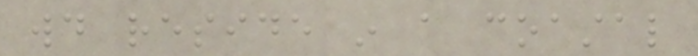would reside in a coastal
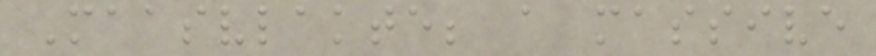Maasvlakte; a massive
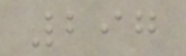297
